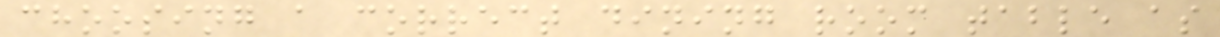choosing a correct dining room table as
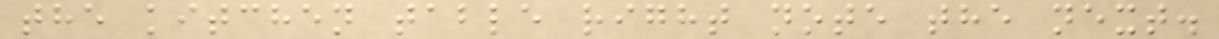the kitchen table right note the next.
